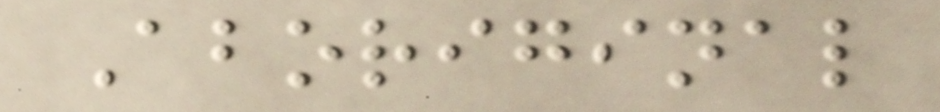Aboriginal
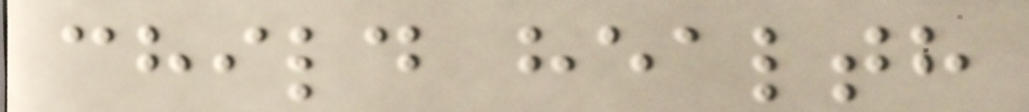child health
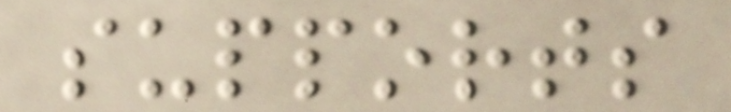supports
